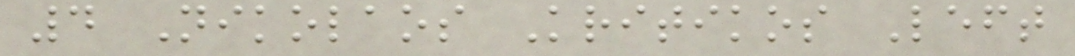4 Nikolaos Kritikos Left
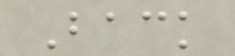Back
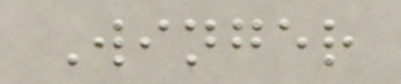Winger
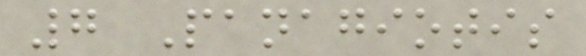7 Panagiotis
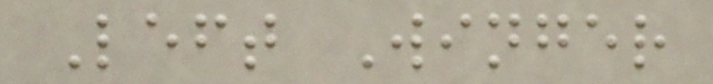Left Winger
